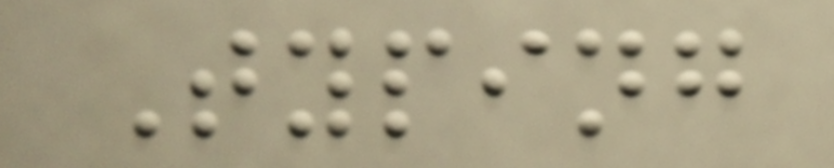Typing
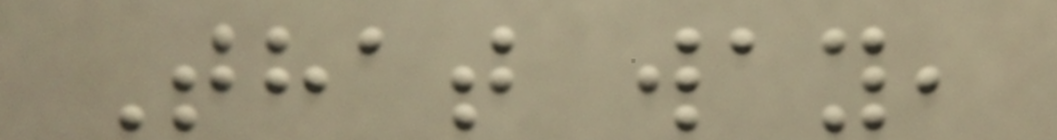That way,
